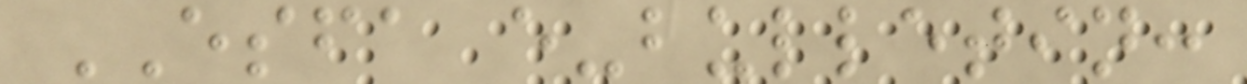ESFA e-bulletin:
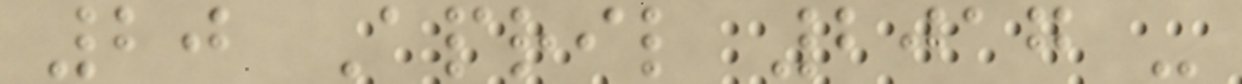20 April 2017 -
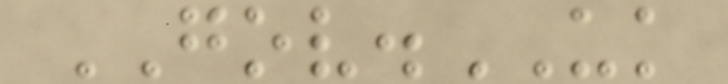GOV.UK
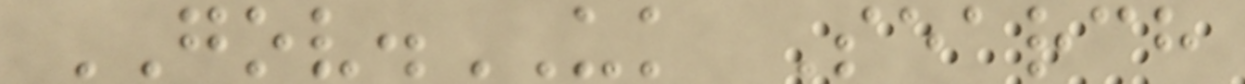GOV.UK Search
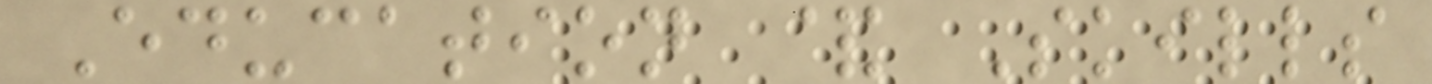Education & Skills
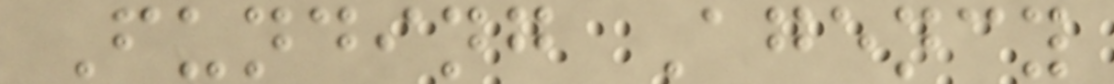Funding Agency
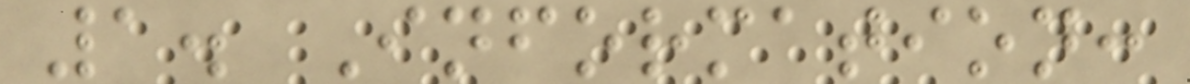1. Information:
